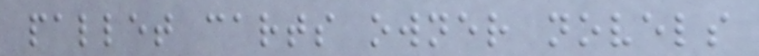pallet carts owner novels
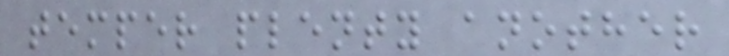temper plenty another
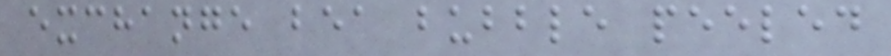exchange bea bubble peeled
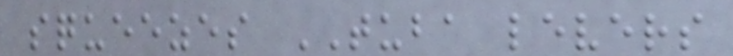squeezes TUBA levers
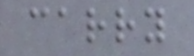carry
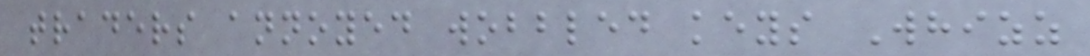traders annoyed wobbled keys Whizz
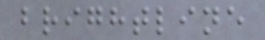brightline
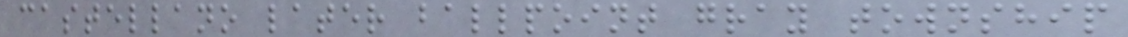castellano later ballpoint gray township
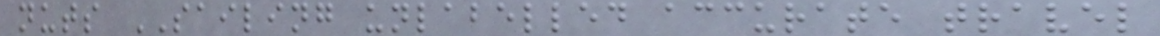nuts SAILING unlabelled accurate travel
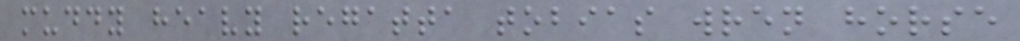muddy heavy regatta tobias wren horse
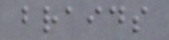braids
